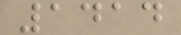1414
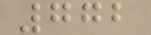772
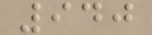940
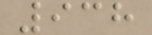938
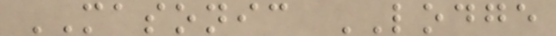MASONIC LODGE
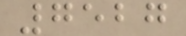7527
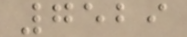7529
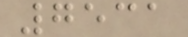7531
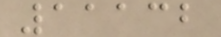11132
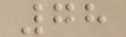78
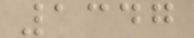1347
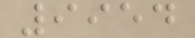9954
